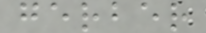gerber
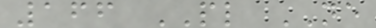166 PL NE
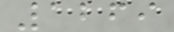1269
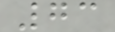73
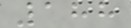188
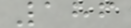186
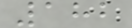182
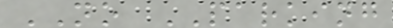NO PARKING
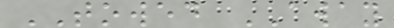TOWED AWAY
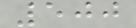500
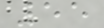55
